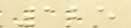125
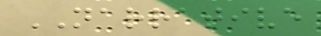NARRATIVE
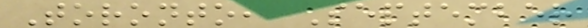Toronto, September
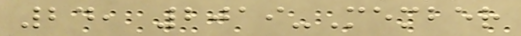24, 2019-Member
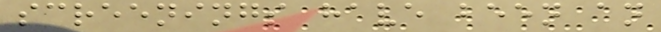screenings have been an
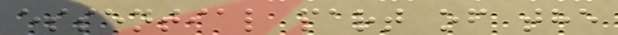essential part of the
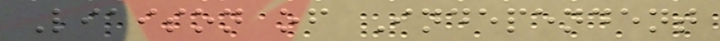Liaison of Independent
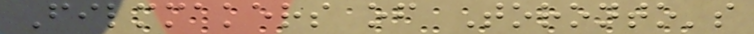Filmmakers of Toronto's
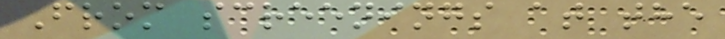From screenings at the
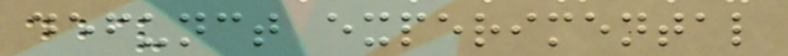defunct experimental
